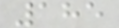185
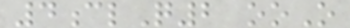4clQ2 ooO
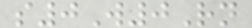s0W0Rn
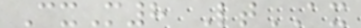CxM8 LtAX
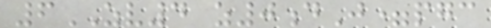6ZV4 z0dJ=pgc
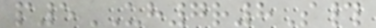p5UH7r8S#
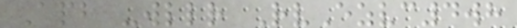Apb -wllr RvEzvc4wh
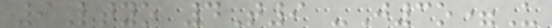9Ltyo 4T9 -J3o=U
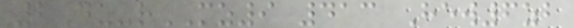2Du-rMZ9 413 Hew6zb
